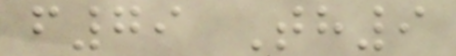f79 Th9
